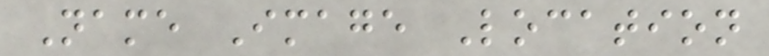Name Image Location
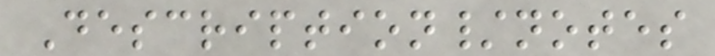Description/notes
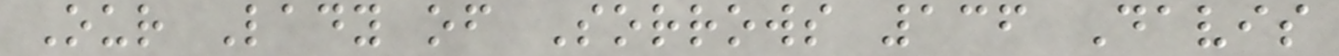Our Lady of Sorrows 136 Davis
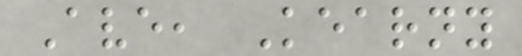Ave, Kearny
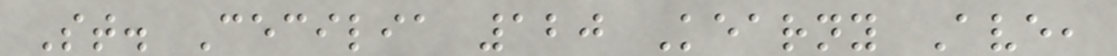St. Cecilia 120 Kearny Ave,
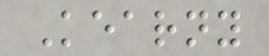Kearny
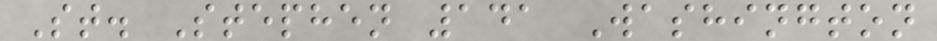St. Stephen 141 Washington
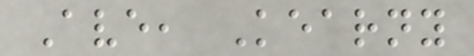Ave, Kearny
